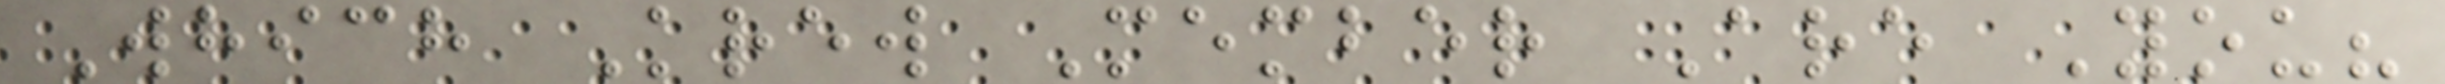Which Krew Member Are You?
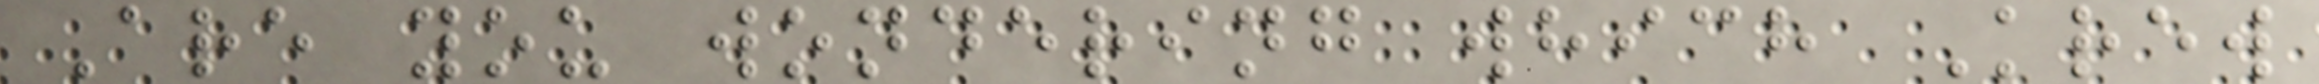Are you wondering which Krew
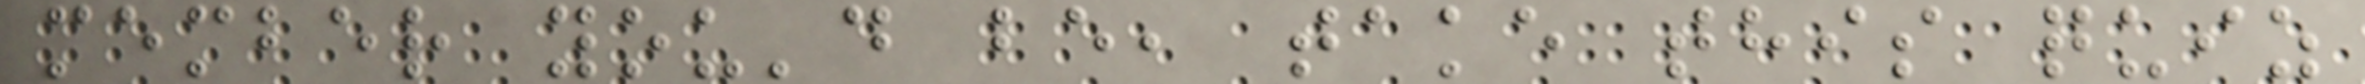member you'd be, take this quiz
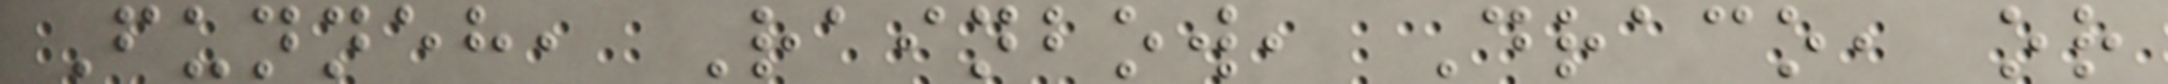Funneh, Rainbow, Draco, or
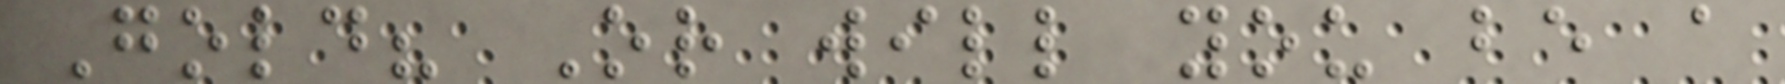Gold? Or will you be a
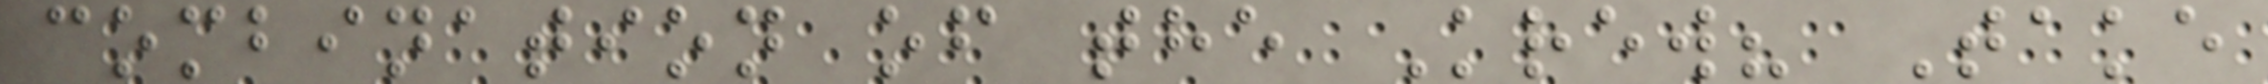combination of the Krew? Take
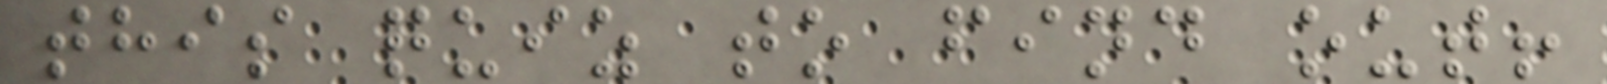this quiz to find out!
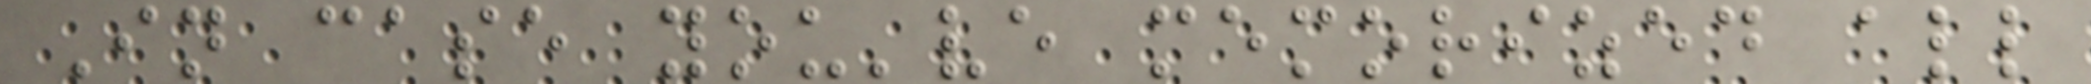In case you've memorized all
